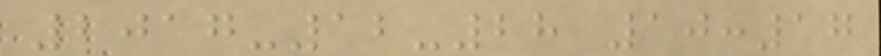2017-12-28 10:17
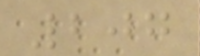207
